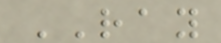RAY
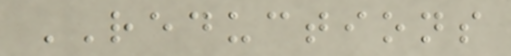REDUCTIONS
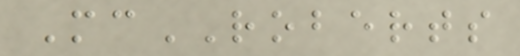McROBERTS
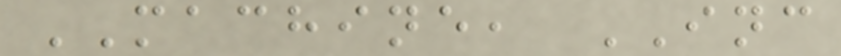MACHINE, INC
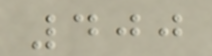400
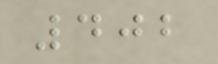402
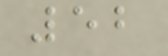52
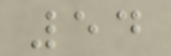54
